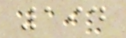194
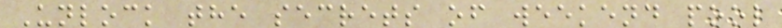Unlock the secrets of weekend pool
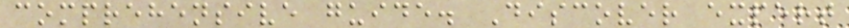comprehensive guide. Discover expert
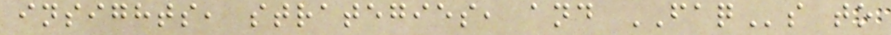insights, strategies, and FAQs to
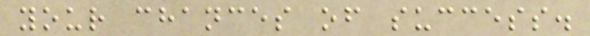your chances of success.
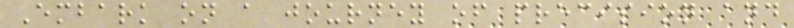Embark on a journey of precision and
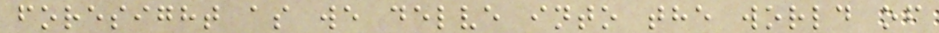foresight as we delve into the world of
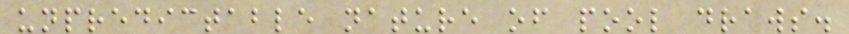unpredictable nature of pool draws.
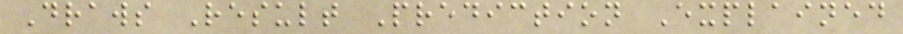Draws Result Prediction Explained
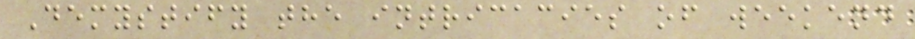Demystify the intricacies of weekend
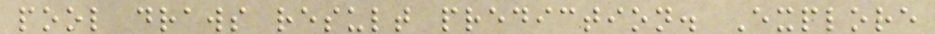pool draws result prediction. Explore
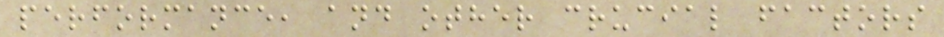performance, and other crucial factors
